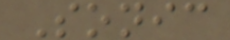Sonic
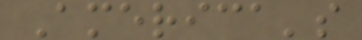America's
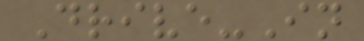Drive-In
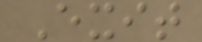Exit
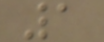1
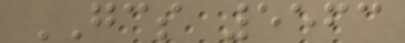GCS 5563
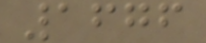1676
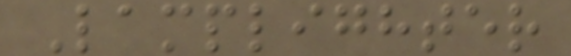Lamplighter
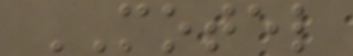MOTEL
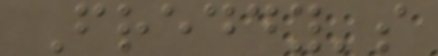Freddy's
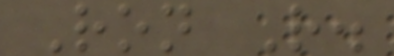Ron R.
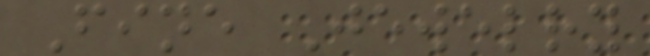Fine Jewelry
